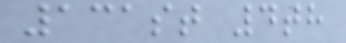131st 4th
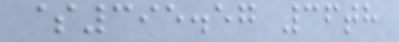$395.57 36th
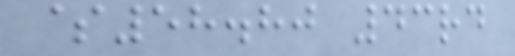$58.80 43rd
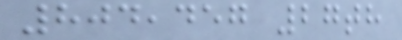804,457 27th
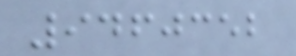9460352
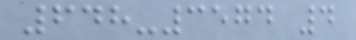648-3574 4
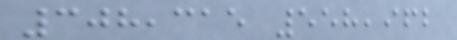308,315 558,962
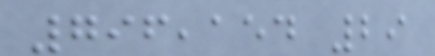796,154 29
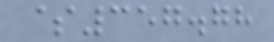$357.78
